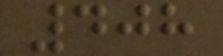408
